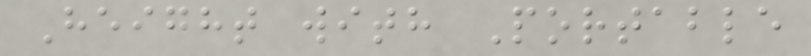Height with Portable
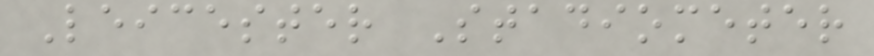Leicester Stadiometer
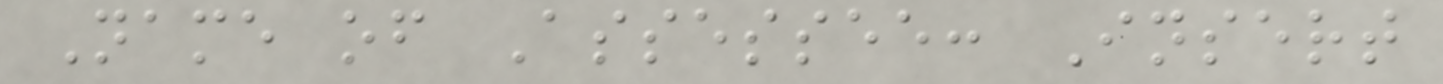Name of Assessee: Insert
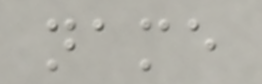name
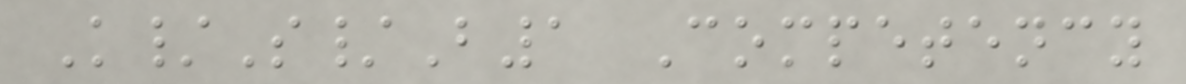K/S/B1 Competency
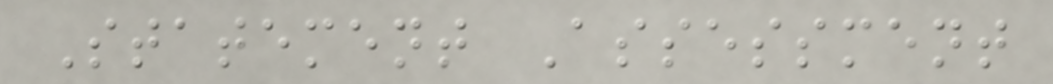Statement Assessment
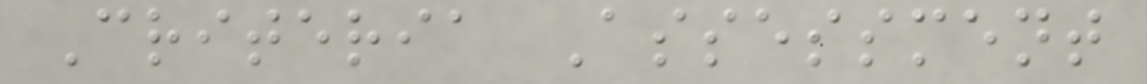Criteria Assessment
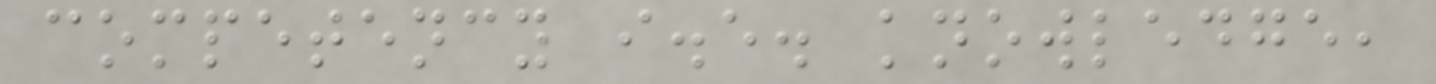competency i.e. knowledge,
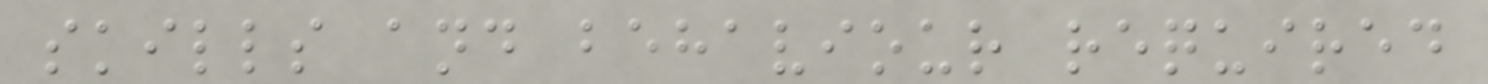skills and behaviour required
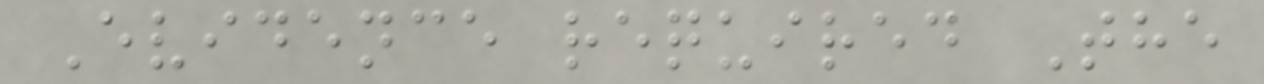Evidence required The
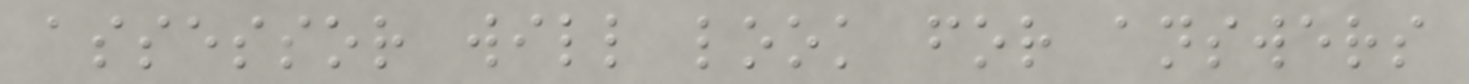assessor will look for answers
